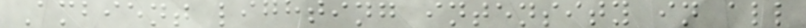Ambient lighting intensity in all
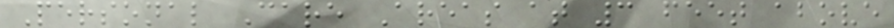Personal Care Areas at 3 feet above
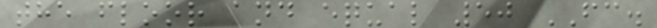the floor and equal 50 FC.
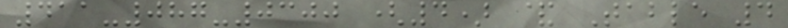411-087-0300 (4) & Table 4
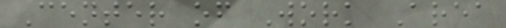Center of Work Area
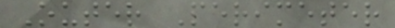Outer Perimeter
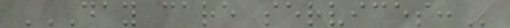DAY CARE SERVICES:
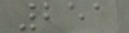251
